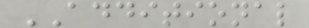ADDITIONAL
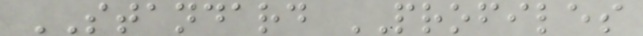STANDARD PROFILES
